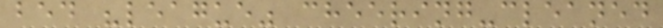bed "league" cheering-cleaned
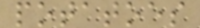potatoes
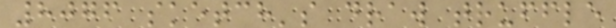8076 sketch's draw truffle
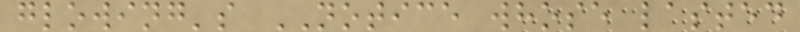glowing's NOTICE whose lasted
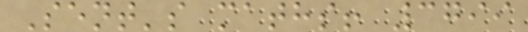Sent's maths! 3799
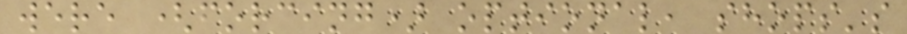were (forcing) optional, shops's
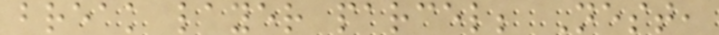break layer parcel; Nest,
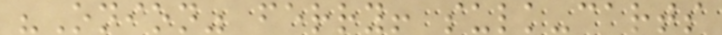"Onion" ferry! sulk-carts
